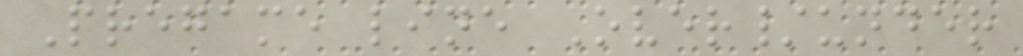Pregame line Over/under
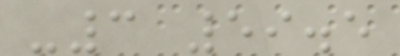-3 59.5
